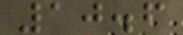10.6
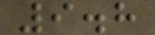9.8
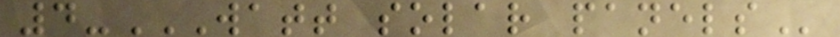4-WATT SOLAR PANELS
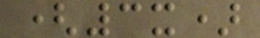(3x)
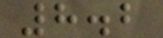8.2
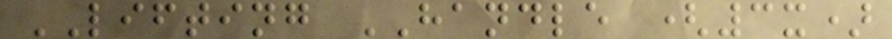LIFTING HANDLE (3x)
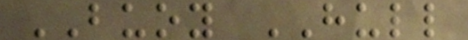BUOY HULL
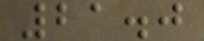21.0
